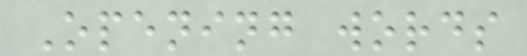Opening words
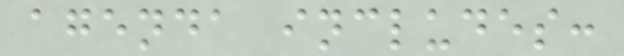agenda includes:
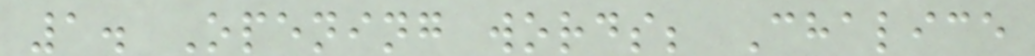1. Opening words; Chalice
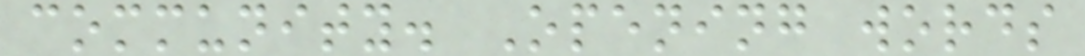community. Opening words
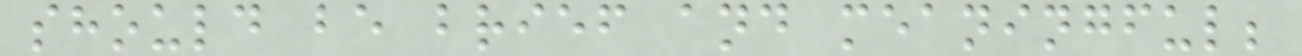should be brief and meaningful;
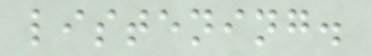listening.
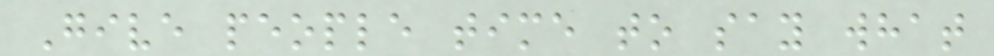Give people time to say what
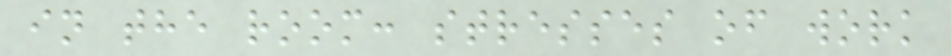in the room: stresses of work
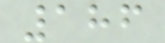186
